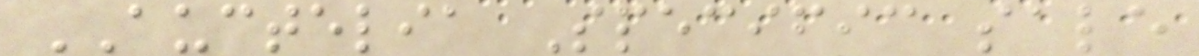AUCTELIA Specific sale
